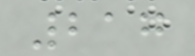217
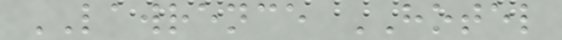LAWRENCE HOTEL
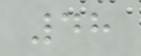48
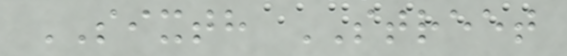SIXTH STREET
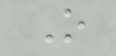O
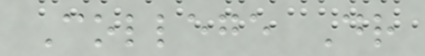College Dr
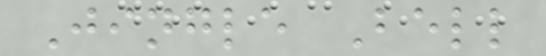Jingle Bell
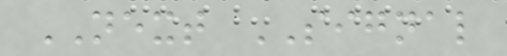NEXT SIGNAL
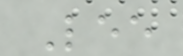Lee
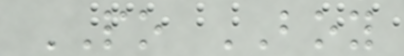PO BOY
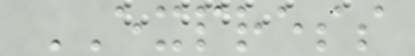EXPRESS
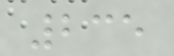235
